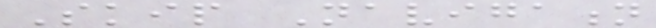Skip Navigation
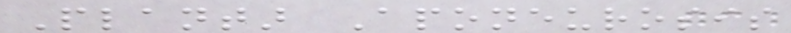Plantar Aponeurosis
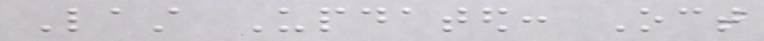Last Updated: Oct
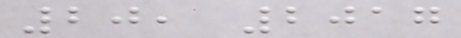20, 2017
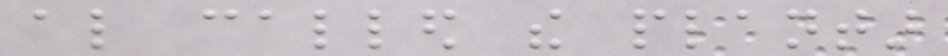also called the plantar
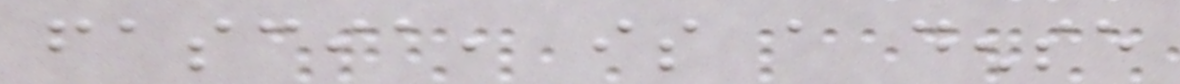fascia, is a dense
